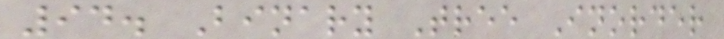94. Binary Tree Inorder
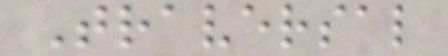Traversal
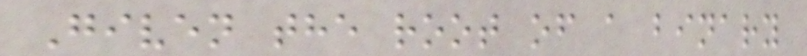Given the root of a binary
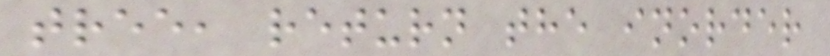tree, return the inorder
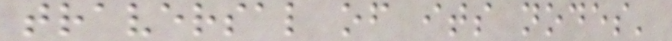traversal of its nodes'
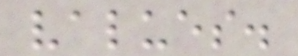values.
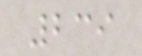239
